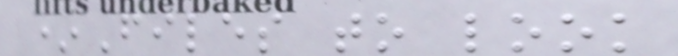*Files to look
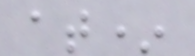at*
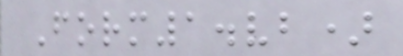Form1.vb)
